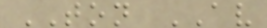TON AV
